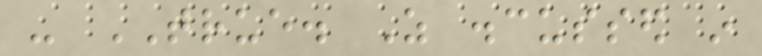- TRUE. As discussed in
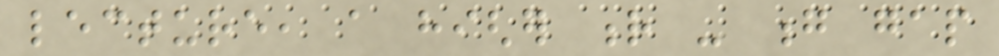lecture, a higher r - g gap
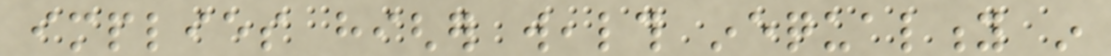implies higher wealth inequality in
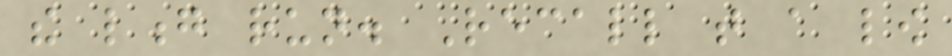the long run. Recall that a low
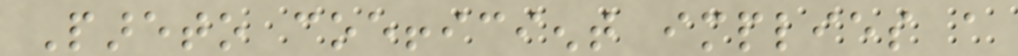Pareto coefficient implies a
